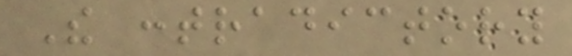The contradictory
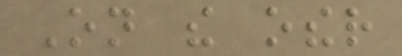On the other
